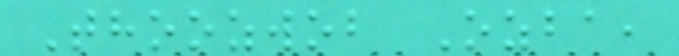Thoozwob Ozba,
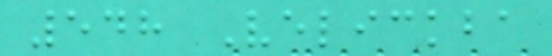548 Velickba
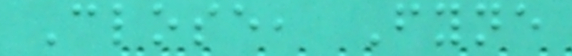Close, Fyne
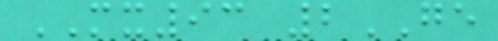MX93 2GE
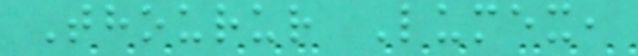Thourur Lumex,
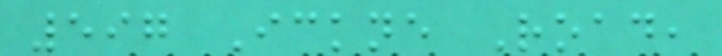597 Ickne Road,
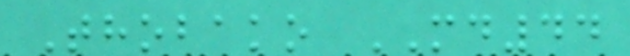Thobako MD44
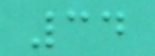34
